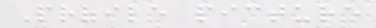Profile picture
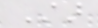Star
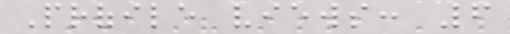Profile views: 6
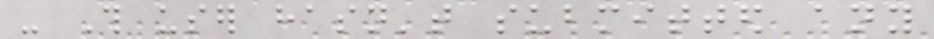- This user hasn't submitted any
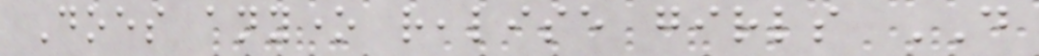Does anyone realise girls DO
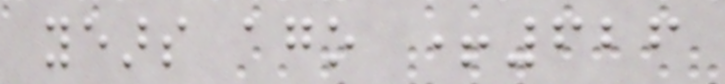years ago +626
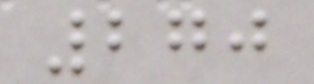270
